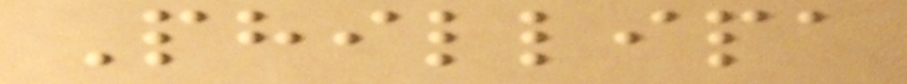Phillipa
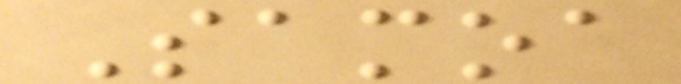Samoa
